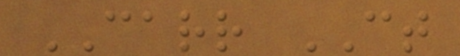CARR CT
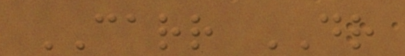CARR DR
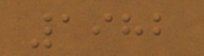1982
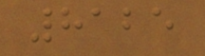8125
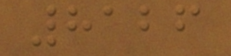8126
